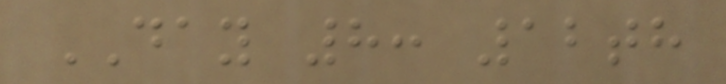DAY 8: 12th
